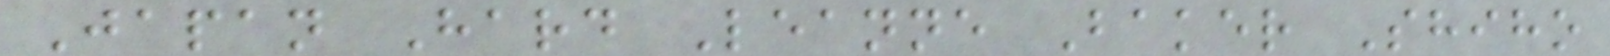Japan Hard Leanne Baker Shiho
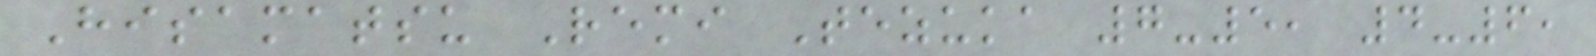Hisamatsu Remi Tezuka 7-5, 4-6,
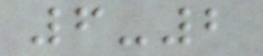6-2
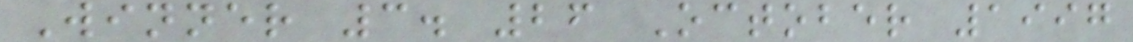Winner 3. 26 October 1997
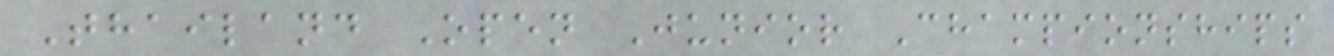Thailand Open Junior Championships
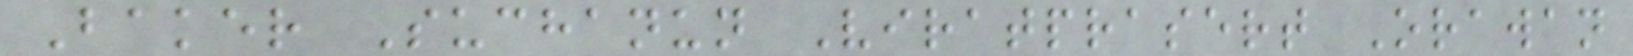Baker Suchanun Viratprasert Orawan
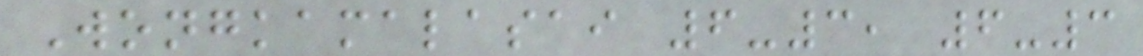Wongkamalasai 6-3, 6-3
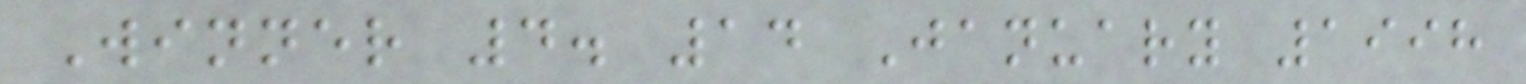Winner 4. 14 January 1998
